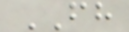FH
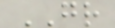GR
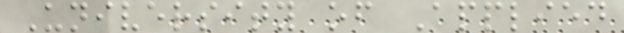University of Applied
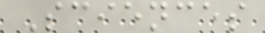Sciences
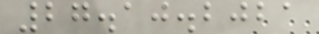27.10.2021
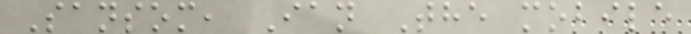Sansom, Ian The mobile
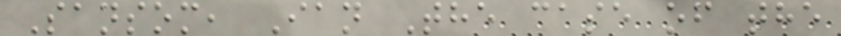Sansom, Ian The case of the
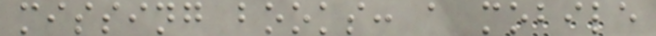missing books: a mobile
